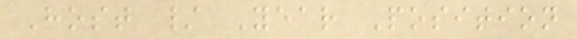Host / Year Position
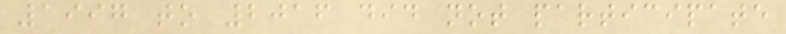1997 to 2016 did not participate
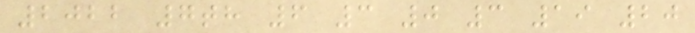2022 7th 6 3 0 3 19 20
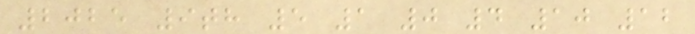2025 9th 5 1 0 4 10 12
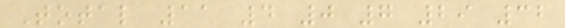Total 11 4 0 7 29 32
